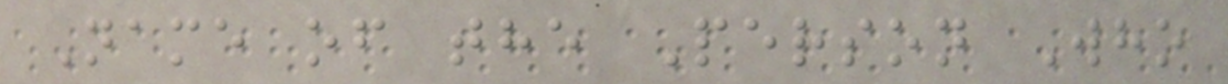Name of the Person Who
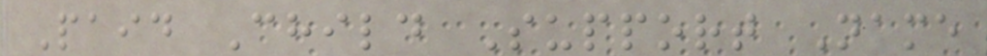Paid Child Support Name
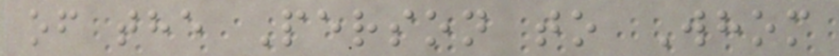of the Person to Whom
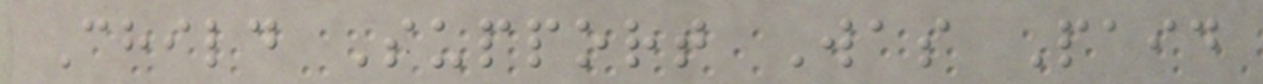Child Support Was Paid
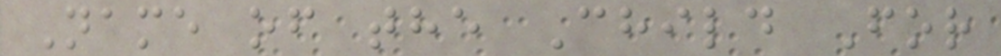Name of the Child For
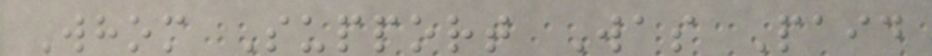Whom Support Was Paid
